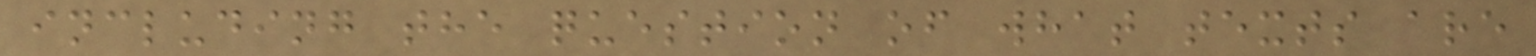including the question of what texts are
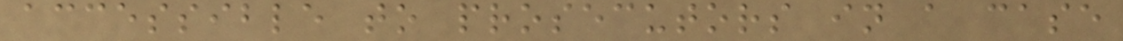accessible to prosecutors in a case
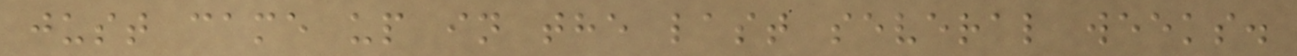just came up in the last several weeks.
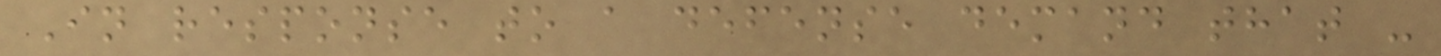In response to a defense demand that -
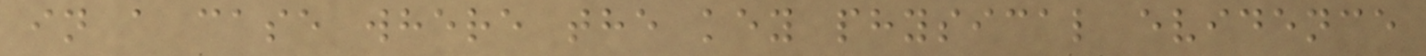in a case where the key physical evidence
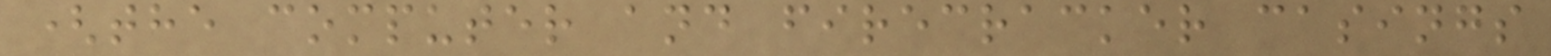(the computer and firecracker casings
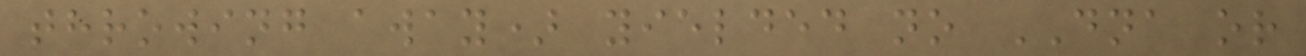throwing away) yielded no DNA or
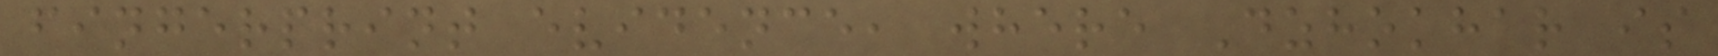fingerprint evidence, where Dzhokhar is
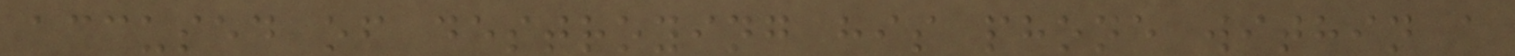accused of destroying his phone within a
